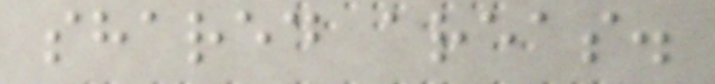shared areas.
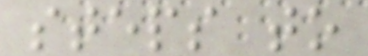steps to
